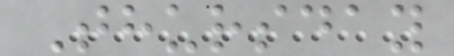Thursday
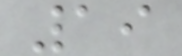19
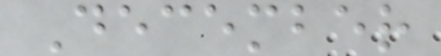December
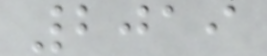2019
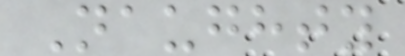Naughty
